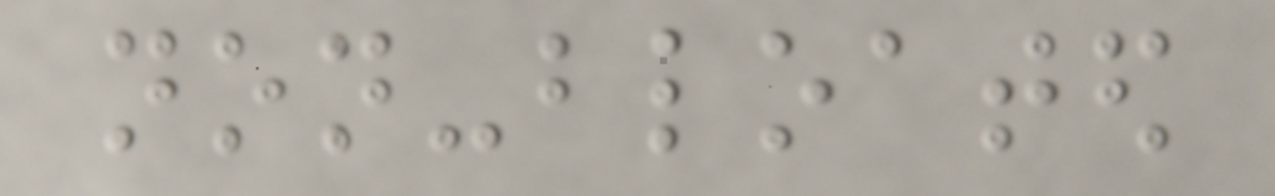non-bloated
